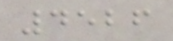4526
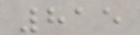815
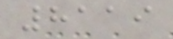8119
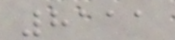8111
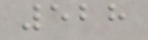528
